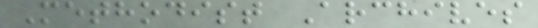Methodist Archives
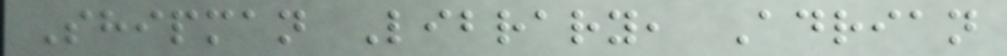Shipman Library, Adrian
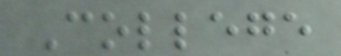College
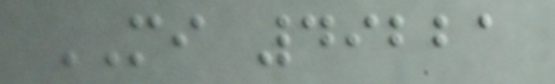MI 49221
